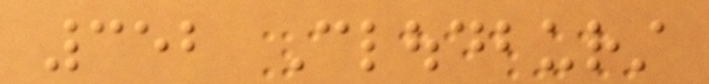352 Cloudburst
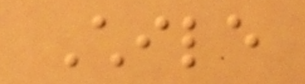Chile
